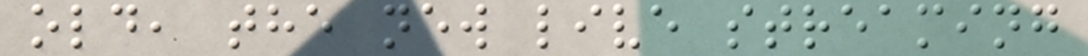old, the new live streaming
